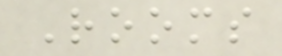Rooms
